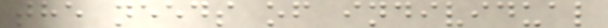the needs of individual
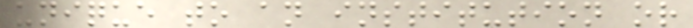unique to an institution or
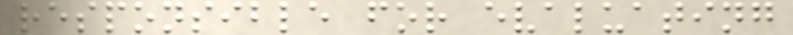responsible for evaluating
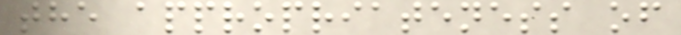the appropriateness of
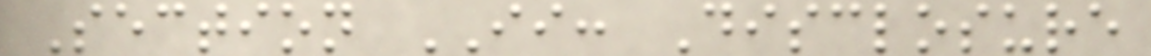Section II: Disclosure
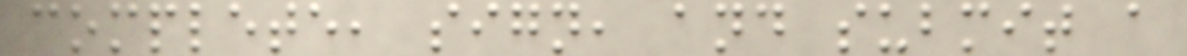complete, sign, and submit a
